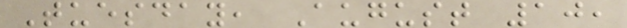Tuesday, August 10,
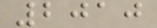2010
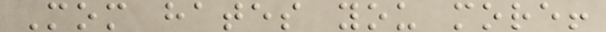Mom hates you more!
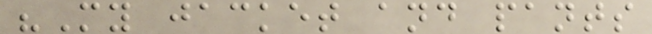"My jacket and pants
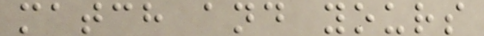match and yours
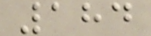184
